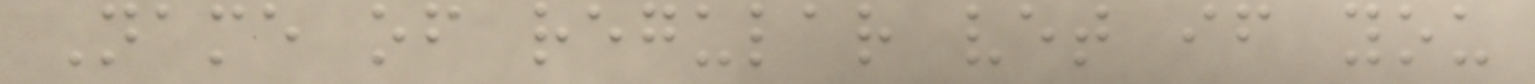Name of regular vet if you
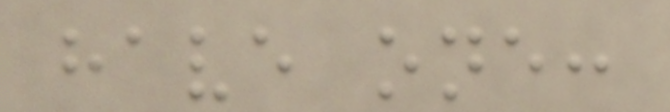have one:
